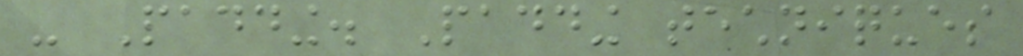- Padding. Padding techniques
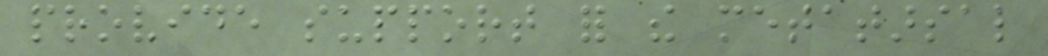provide support for the metatarsal
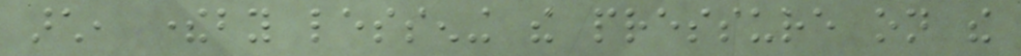arch, thereby lessening the pressure on the
